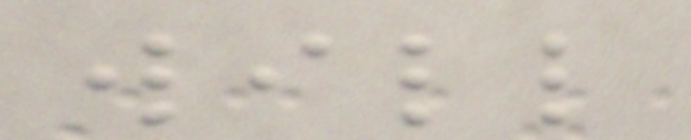will
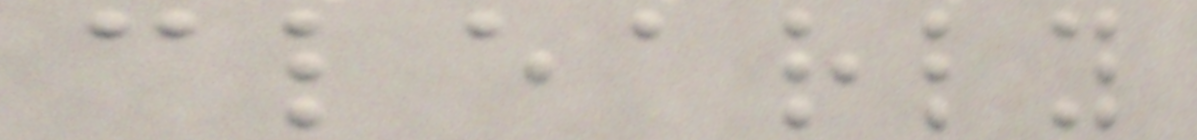clearly
